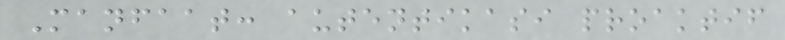Manfaat: autentikasi proaktif
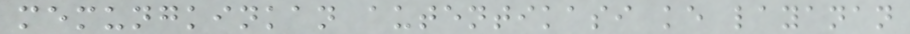memungkinkan autentikasi ke layanan
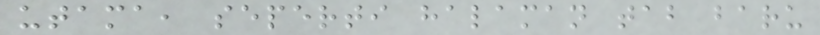utama, seperti halaman tab baru
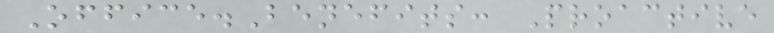Office.Benefits: Proactive
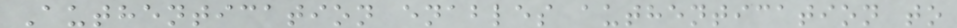Authentication enables authentication to
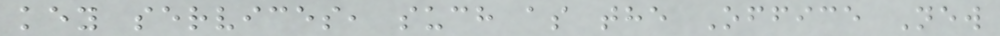key services, such as the Office New
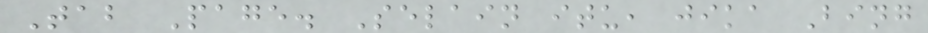Tab Page. Selain itu, jika Bing
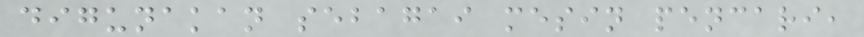digunakan sebagai mesin pencari,
